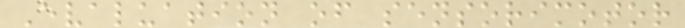Evaluation of sensorimotor
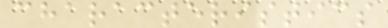characteristics
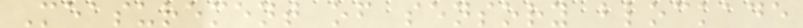Measurement of sensory blockade
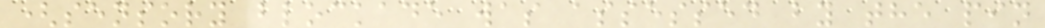(sensory blockade was assessed by the pin
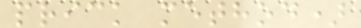prick method)
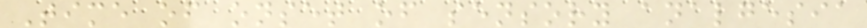Time of onset of sensory analgesia
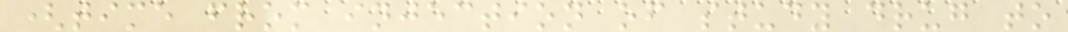(time from injection of study drug to
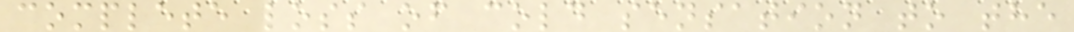complete loss of cold sensation to the
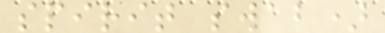spirit swab)
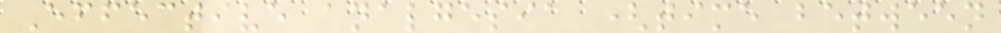Effective analgesia (time between
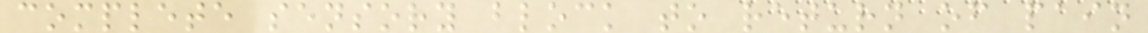complete sensory block to return of pain
